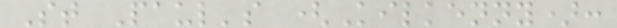St Paul's (Kilkenny):
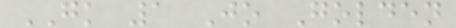GK 1 Jo Golden
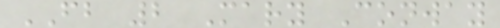FB 2 Mary Conway
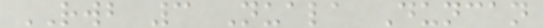RWB 3 Nuala Duncan
